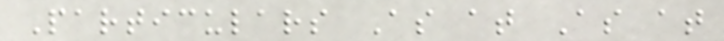Particulars As at As at
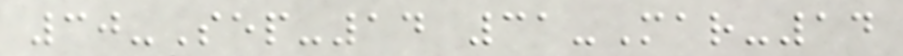30-Sep-14 31-Mar-14
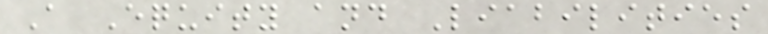A Equity and Liabilities
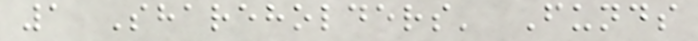1 Shareholders' Funds
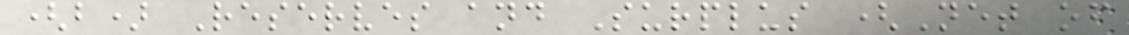(b) Reserves and Surplus (Net of
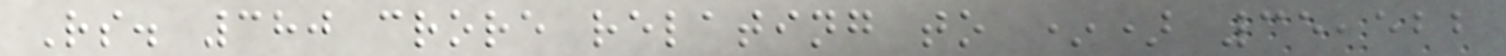Rs. 380 crore relating to *) 35,522
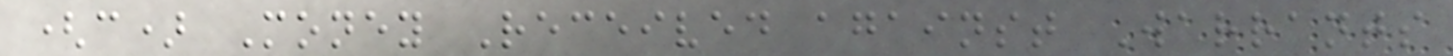(c) Money Received against Warrants
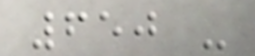650 -
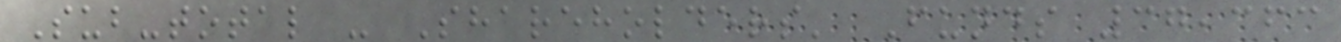Sub-total - Shareholders' Funds 37,363
